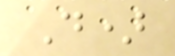D)
